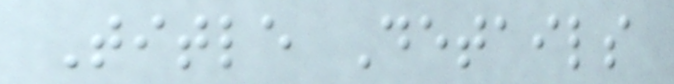Title Details
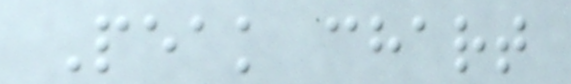Peak chart
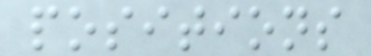positions
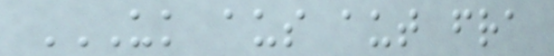UK AUS AUT FRA
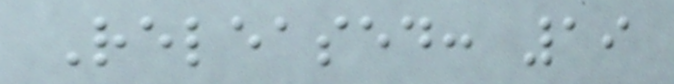Released: 19
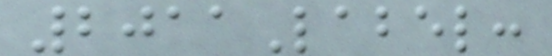2011Label:
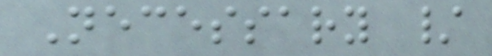Necessary /
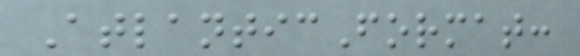AtlanticFormat:
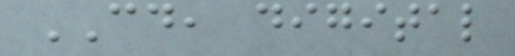CD, digital
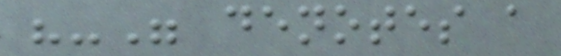"-" denotes a
